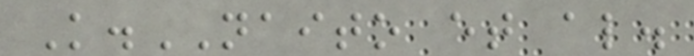K.NAITO et al.
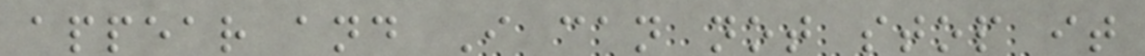appear and I can not stop it
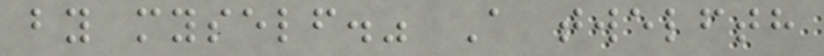by myself." A twelfth
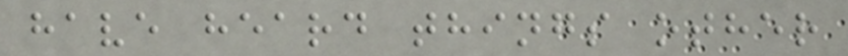have heard things other
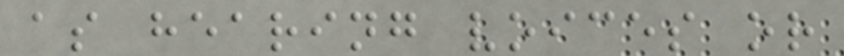as hearing voices or
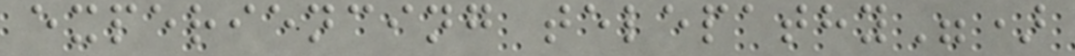experiencing telepathy")
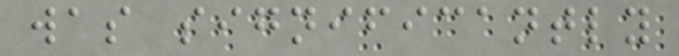was significantly
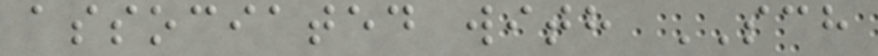associated with SCH
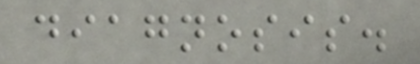diagnosis.
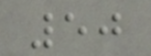50
